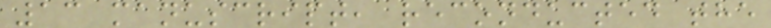13 manuscript, reconducted the
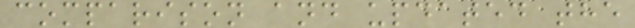comparison and updated the
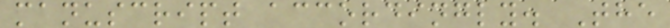manuscript accordingly. The
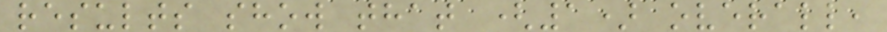results show that (1) overall,
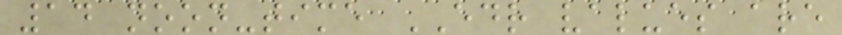14 noon-time EDR values are
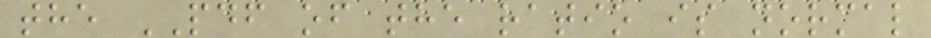the PDF of the ratio is normal
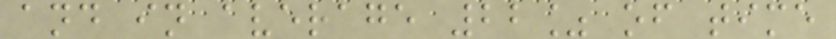and in average 22% of time
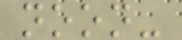noon-
